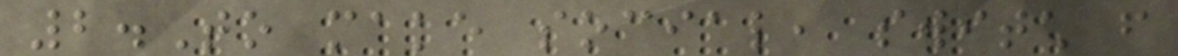2.To make social, switch from
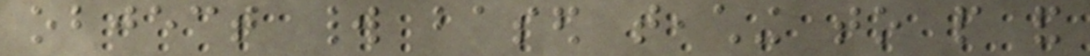object world based teaching to people and
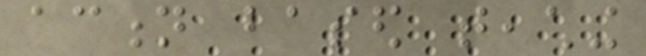action based teaching
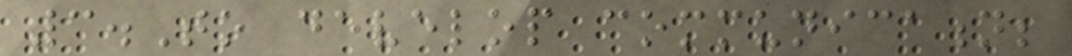3.To develop communication;
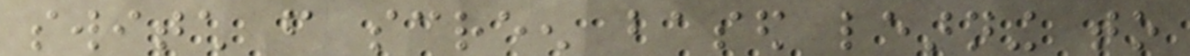switch from screen based learning to
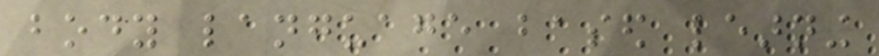body language based learning
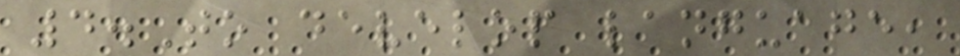4.To develop language,
